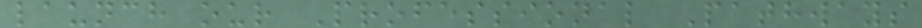launch our Professional Pathways
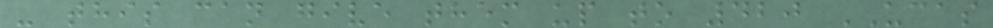- this can give them up to 420 UCAS
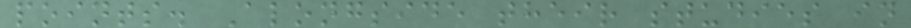points. Alongside their studies in
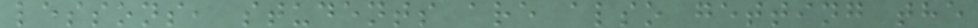lessons, students are also getting the
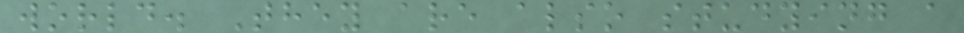world. They are also studying a
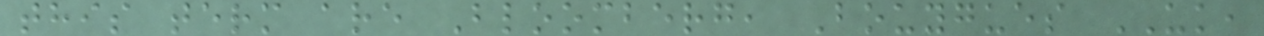this term are Bloomberg, Bouygues UK,
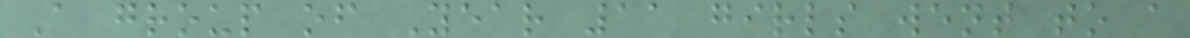A group of Year 11 girls went to a
